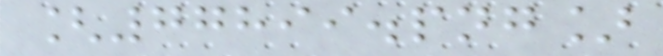[77899.png]
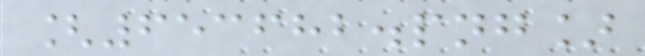[653682.png]
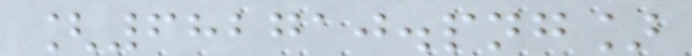[682710.png]
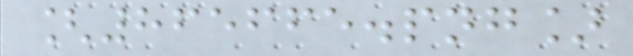[865665.png]
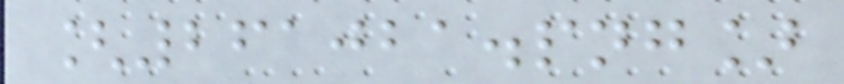[261021.png]
